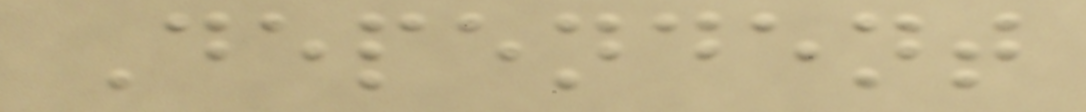Dependent
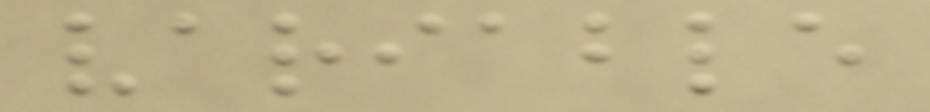variable
